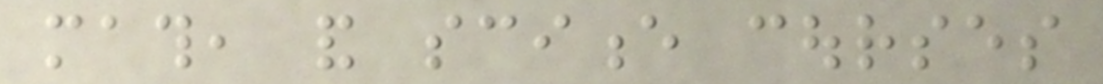math, and science courses
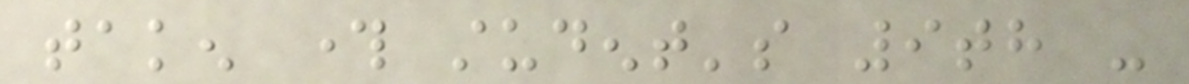taken through student's 9th -
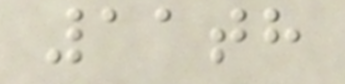11th
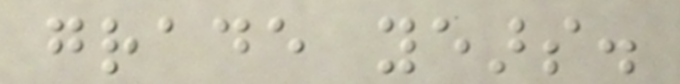grade years.
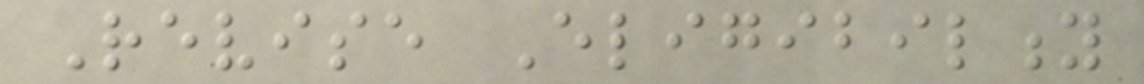Revise Eligibility
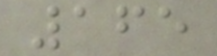165
